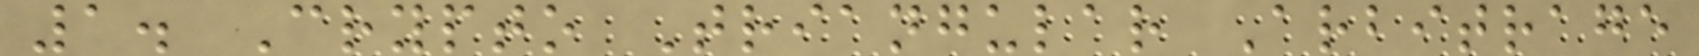1. Crypto Triangular Arbitrage
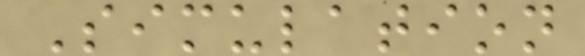Simulation
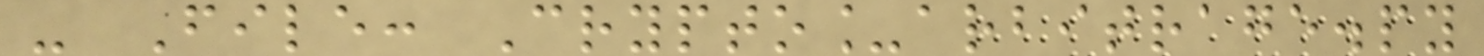- File: Crypto_arbitrage.py
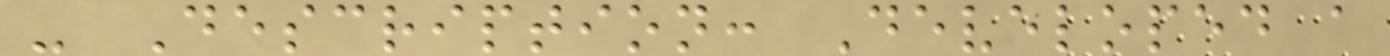- Description: Developed a
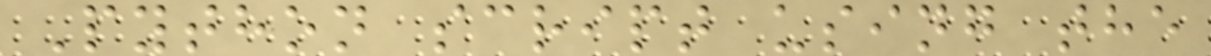Python script using the
